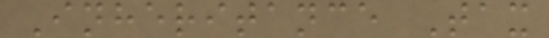Inheritance Tax
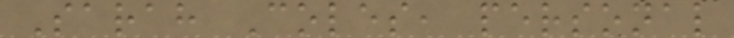Sarah Coles, personal
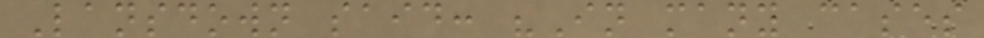Lansdown said: "In many cases
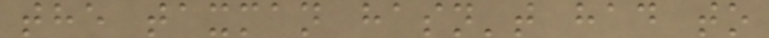the taxman hasn't had to
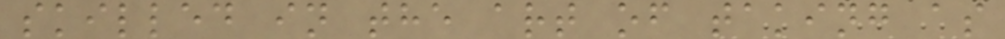skilled in the art of taking as
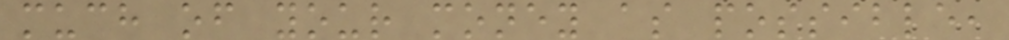much of your money as possible,
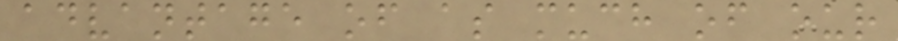advantage of as much of our
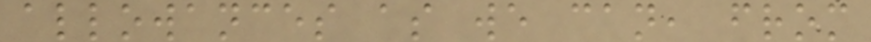allowances as we can, from
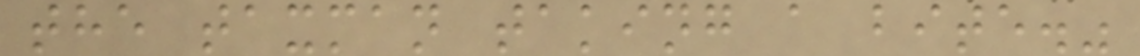the taxman taking a bite."
